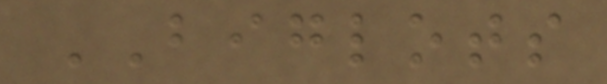BIGLOTS
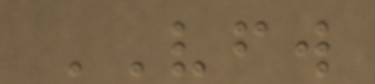VFW
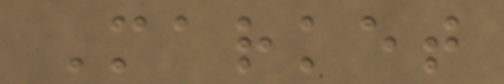Market
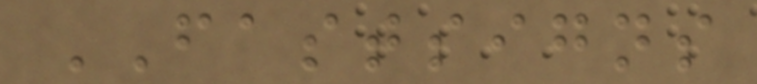FASTSIGNS
